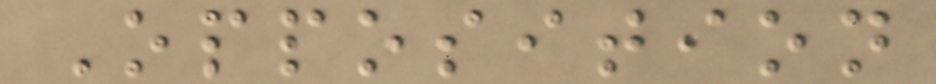Opposition
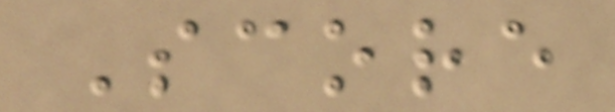Score
